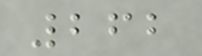262
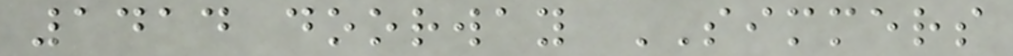1414 doorway SIMMERS
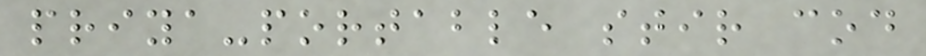priya-portable stir cod
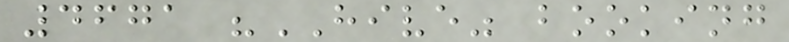4671 "HIVE" booking
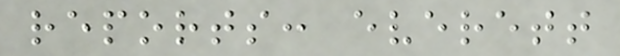reports: everett
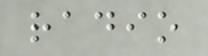radio
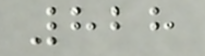828
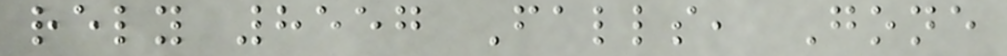rely 8557 Falls, Gone
